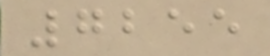7255
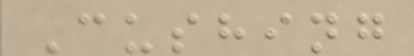Cushing
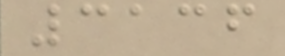3136
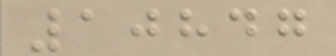10847
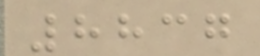8837
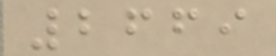2669
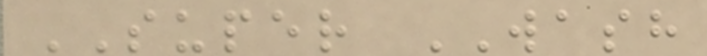SUPER WASH
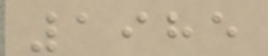1985
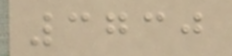3730
